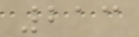213
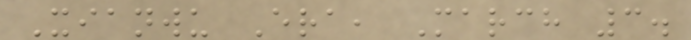Xianwu Era, March 3.
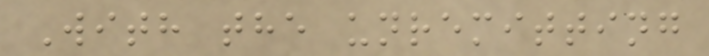With the unremitting
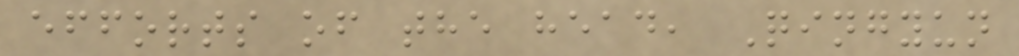efforts of the head, Qingyun
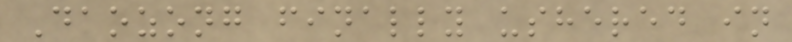Daozong finally ushered in
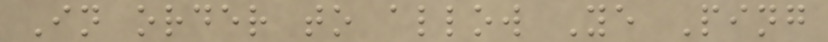In order to allow Ye Ping
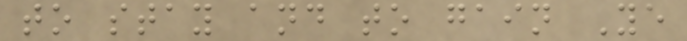to stay and to gain Ye
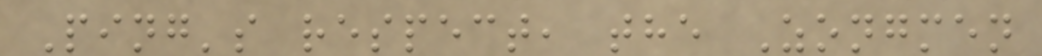Ping's respect, the Zongmen
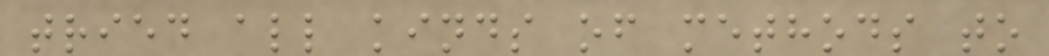tried all kinds of methods to
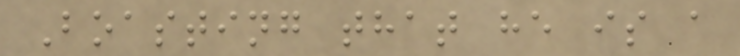Boasting that he is a
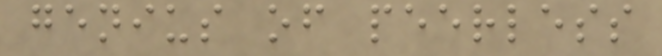genius of peerless
